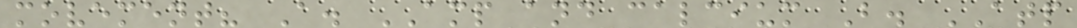movement? A. AMP and calcium B. ATP
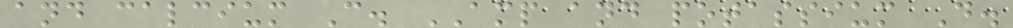and calcium C. AMP and potassium D.
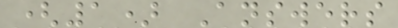(1) Answers
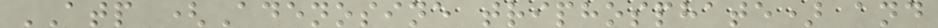ATP (Adenosine triphosphate) and
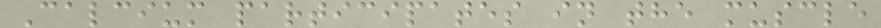Calcium participates in the muscle
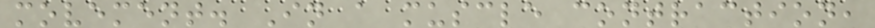movement. In a muscle contraction,
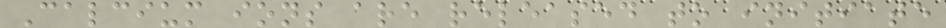Calcium ions are released to initiate
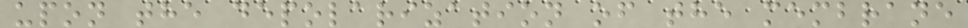upon the depolarization of the membrane
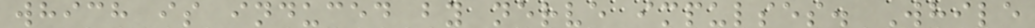which is induced by nerve impulses. While
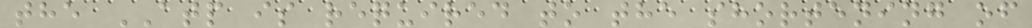the ATP is required to the shortening of
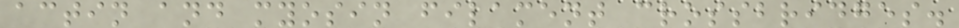actin and myosin filament crossbridges.
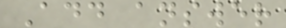Add answer
